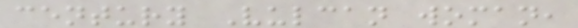century Vulcan woman,
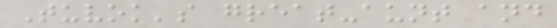Tuvok's great-aunt and
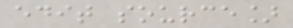edit source]
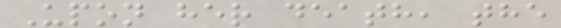Upon her death, the
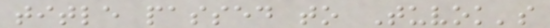title passed to Tuvok's
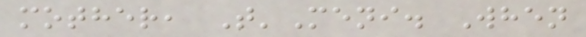mother, T'Meni. When
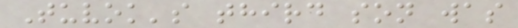Tuvok's third son was
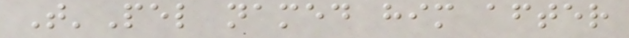T'Pel named him after
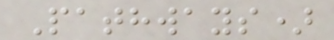Pathways)
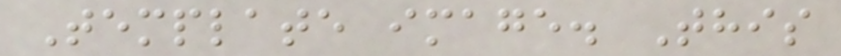Template image. This
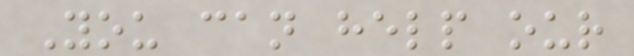You can help our
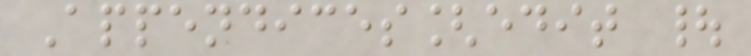Appendices[edit |
